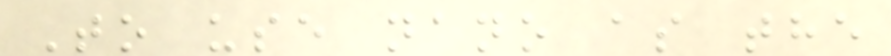To use nano as the
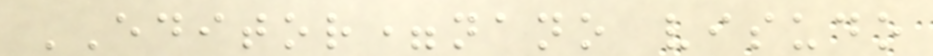EDITOR=nano visudo
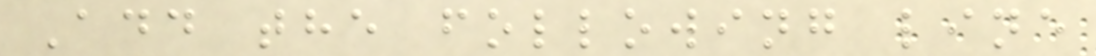Add the following line
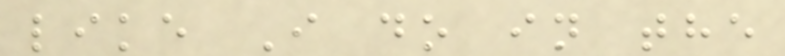like I do in the
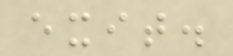exit.
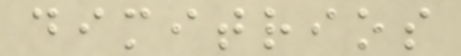dimitrios
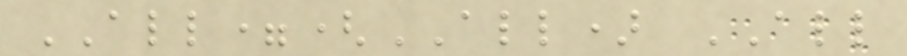ALL=(ALL) ALL
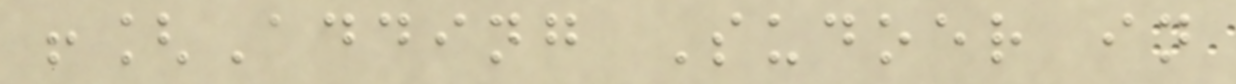![Adding Sudoer in
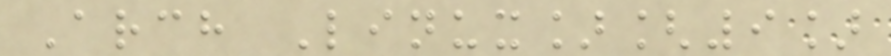Arch Linux][9]
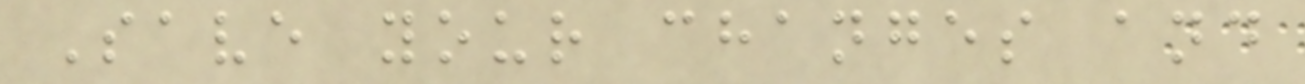Save your changes and
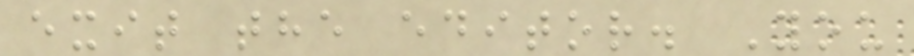exit the editor. You
